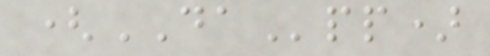(DApp)
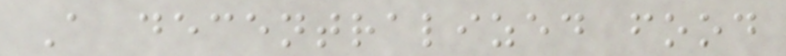A decentralized food
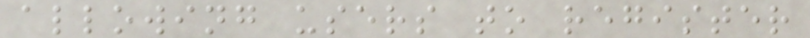allowing users to register
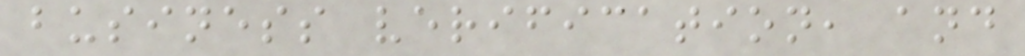business verification, and
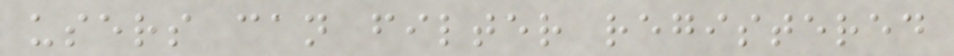users can filter registered
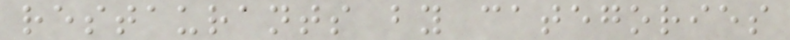restaurants by categories
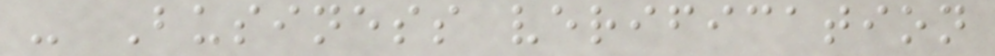- Business verification
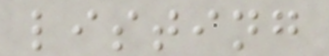listing
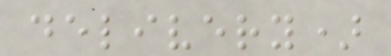delivery)
